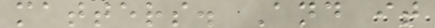matters. And it
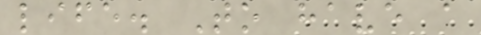life. To have a
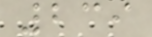239
